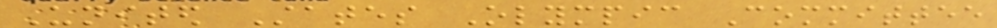United States Olympic Committee
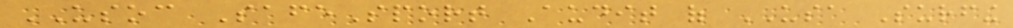USOC SafeSport Audit of USA Surfing
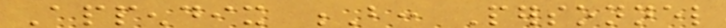Appendix B: Personnel
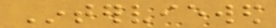Interviewed
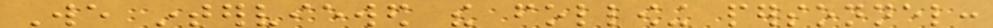We interviewed the following personnel:
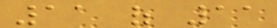11 of 11
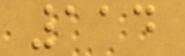114
